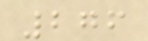276
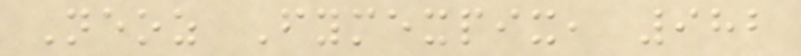Neoz Fymexpix, 982
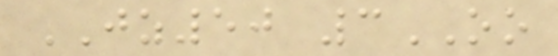JZ50 3OO
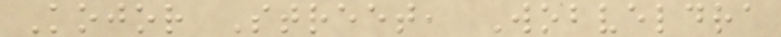Kojor Street, Wobveldra
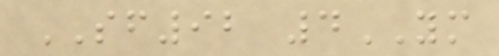SF92 4YM
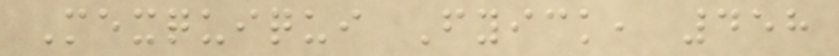Mexquiqui Fyick, 458
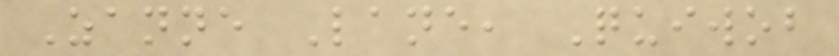Zanne Lane, Quiwob
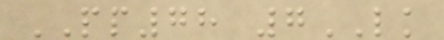PP78 7LK
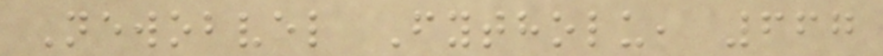Newobvel Fytholu, 667
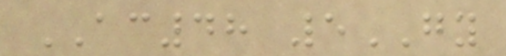AC48 5GY
